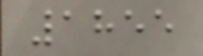1855
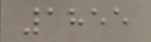1855
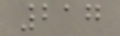217
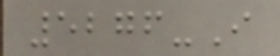5276-I
